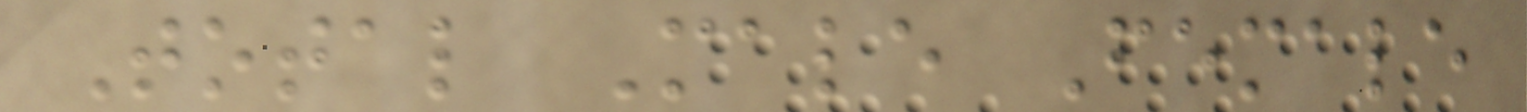Total Male Female
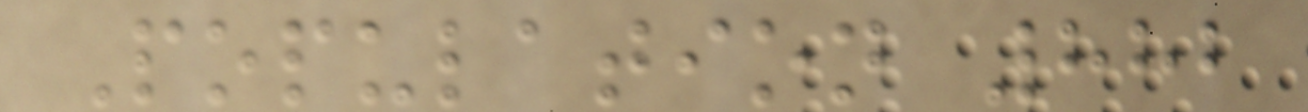Population 882
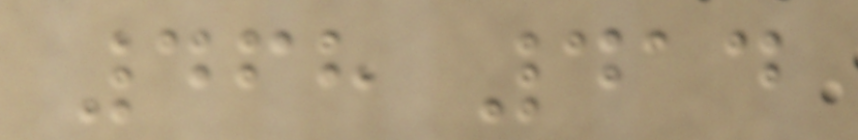468 414
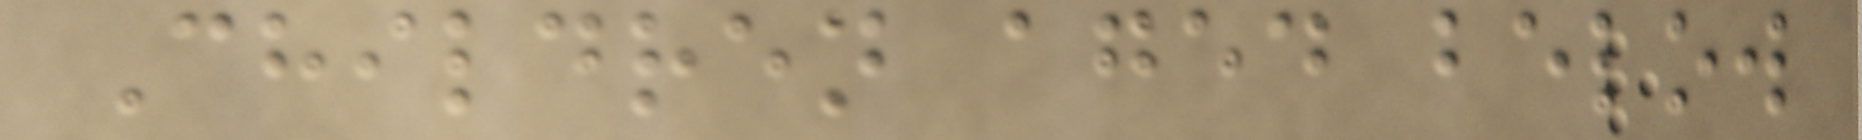Children aged below
